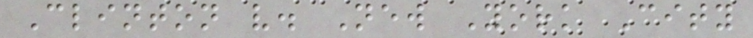Clinton v. New York City
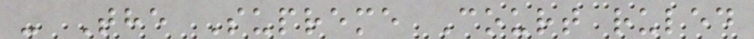- The Supreme Court ruled
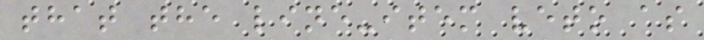that the line-item veto as
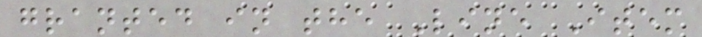granted in the Line Item
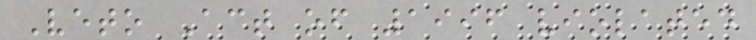Veto Act of 1996 violated
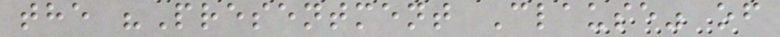the "Presentment Clause" of
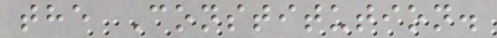the Constitution.
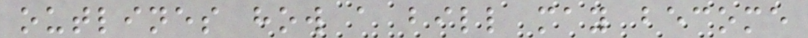outlines how a bill may become
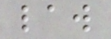law
